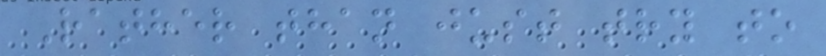Rather than just try to
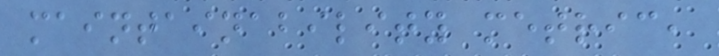maintainability metric,
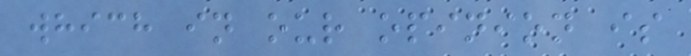which in our opinion is
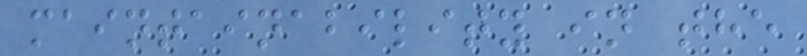maintainability in the
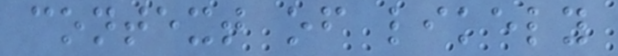context of likely
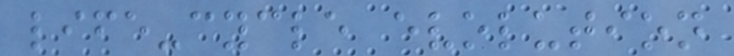life-cycle evolution
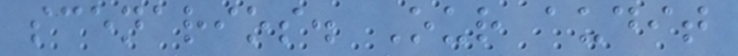scenarios. Our audit
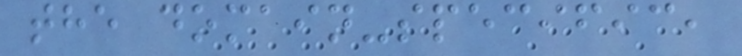the domain-specific,
